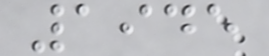1945
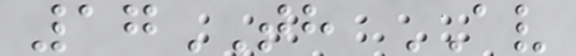17TH AV
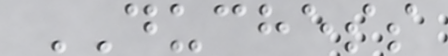DUCHESS
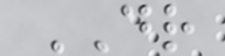DR
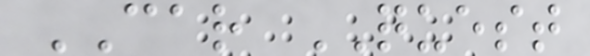CAR QUEST
